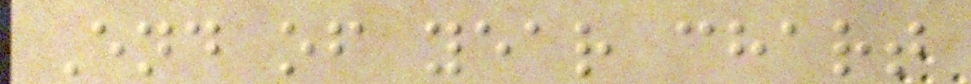End of year chart
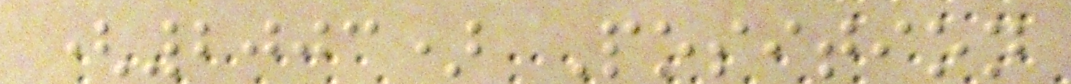(2003) Position
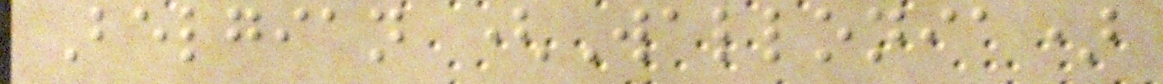Belgian (Wallonia)
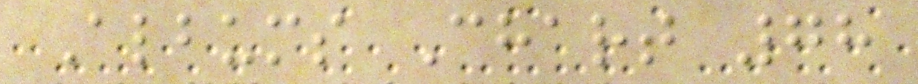Albums Chart 78
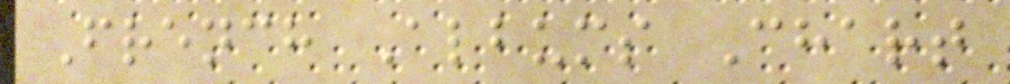French Albums Chart
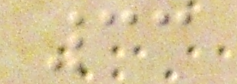33
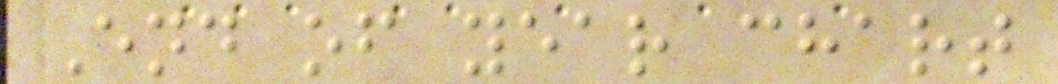End of year chart
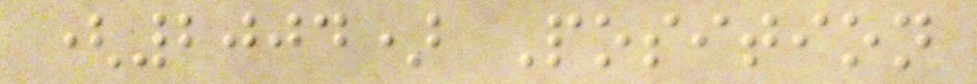(2004) Position
